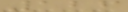126
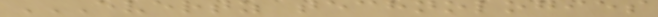EVERTZ TECHNOLOGIES
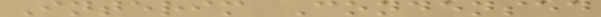Interim Condensed
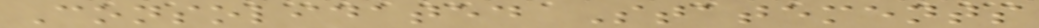Consolidated Statements
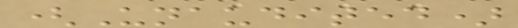(Unaudited)
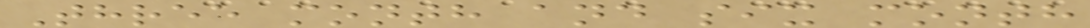Three month and six month
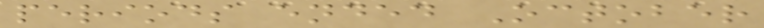periods ended October
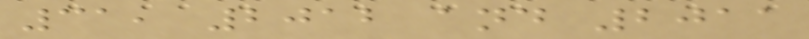31, 2012 and 2011
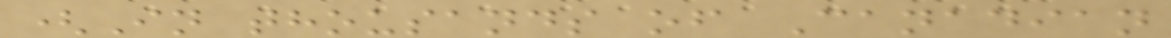(In thousands of Canadian
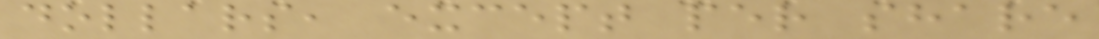dollars, except per share
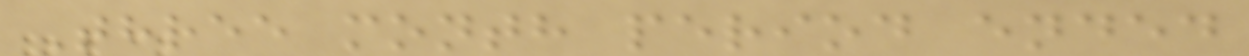Three month period ended
